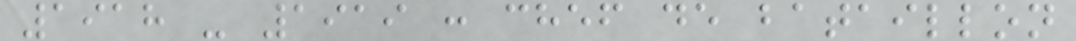1918 - 1919 : chef de bataillon
